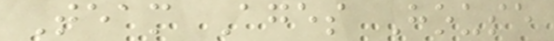Team Ages House
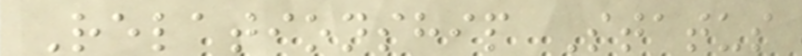Relationship Status
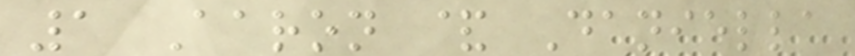1 Aaron & Daniella
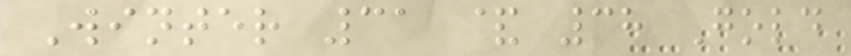Winter 31 & 38 Gold
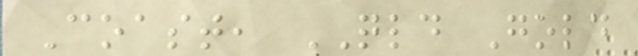Coast, QLD Gold
